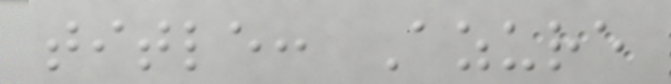title: Azure
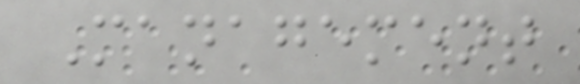Management
